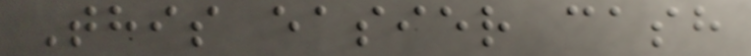This easier cash
